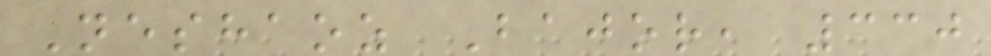Neshaoz Bajor, 330
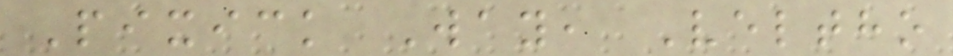Pixick Way, Veltho
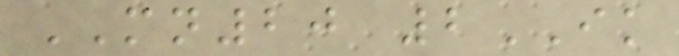MN20 2IK
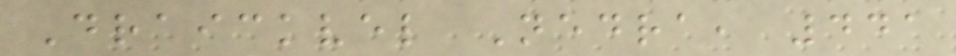Draickvel Nedra, 441
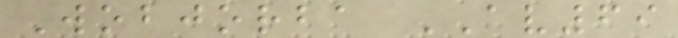Wobjorba AV69
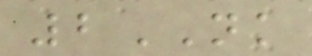2NK
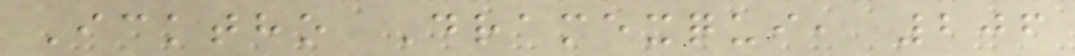Icktho Dramexqui, 206
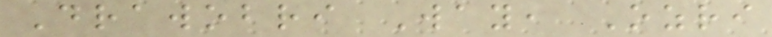Drawobri Way, Ozri
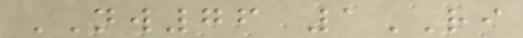NW76 1RI
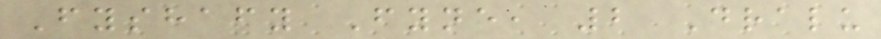Fyshafy Fyne, 2 Dralu
